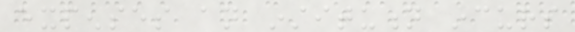expenses an institution incurs
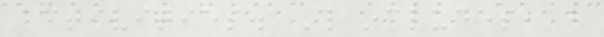activities. This includes, but
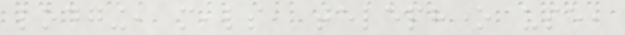lodging, meals, telephone use,
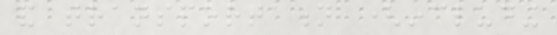and transportation (including
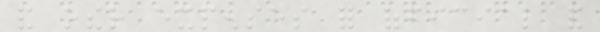and other expenses for official and
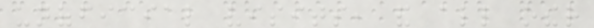unofficial visits, and all other
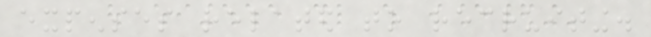expenses related to recruiting.
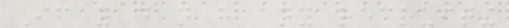If you do not have any recruiting
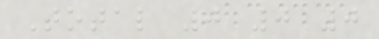Total 0 0 0
